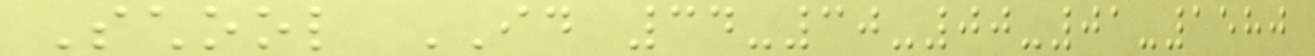School ID 34-30-00-01-1580
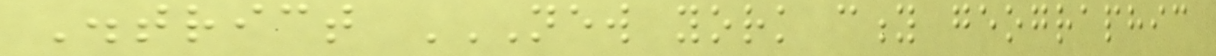District NEW YORK CITY GEOGRAPHIC
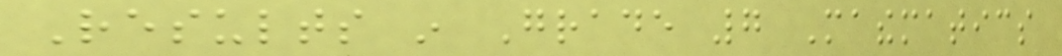Results in Grade 7 Mathematics
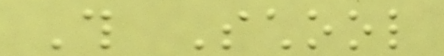This School
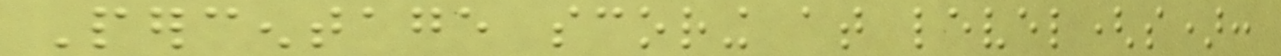Percentage scoring at level(s):
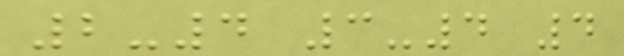2-4 3-4 4
